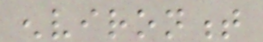environment
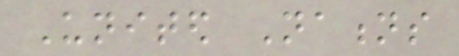United Nations
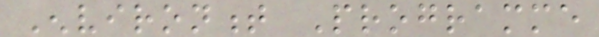Environment Programme
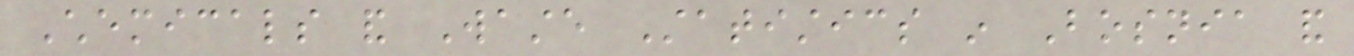Chemicals and Waste Statistics in Bosnia and
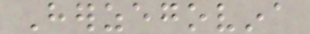Herzegovina
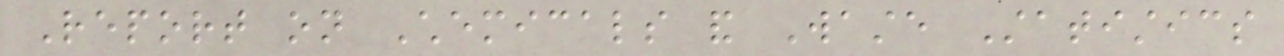Report on Chemicals and Waste Statistics
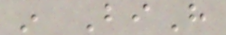in BiH
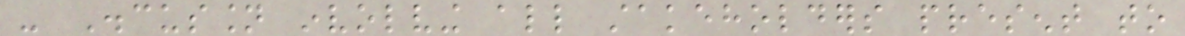- Discussion involving all stakeholders present to
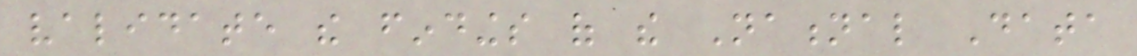validate the findings of the National Data
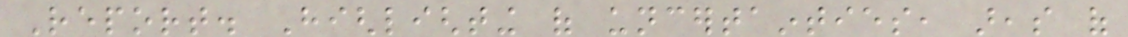Report. Highlighting of uncertainties, areas of
